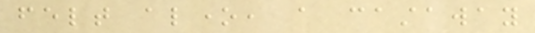felt alone, a castaway
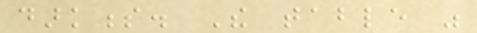darkness. The table was
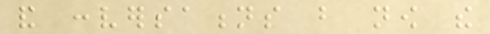and conversations but now the
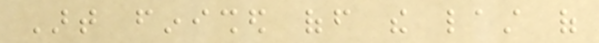Art finished off the last of
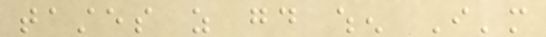tastes as good when I'm
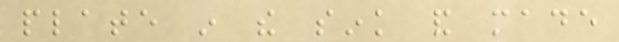plate in the sink and made
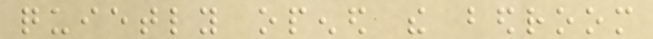quietly opened the bedroom
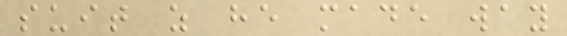suit as he made way
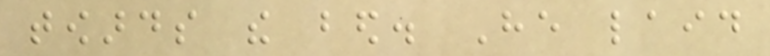towards the bed. He laid
